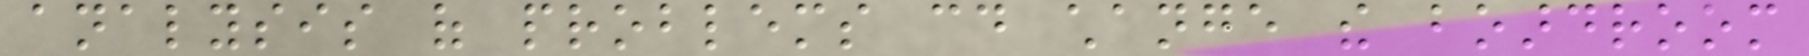analysis of problems could change the boardroom
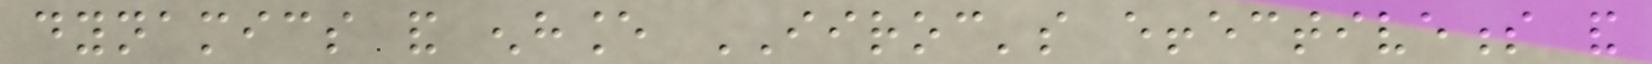dynamics and enhance IIROC's effectiveness and
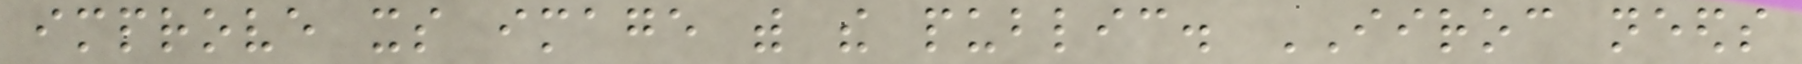improve its image with the public. IIROC needs
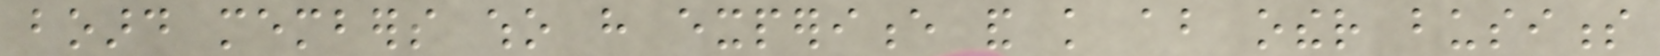board members who have experience and knowledge about other business
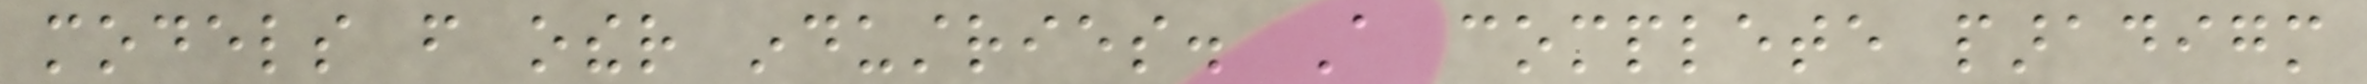models from other industries. A complete paradigm
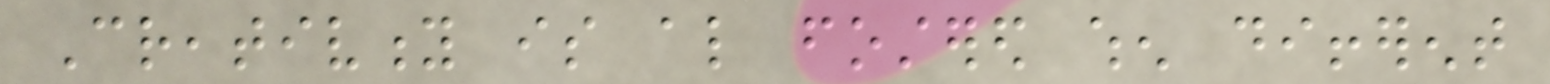Creativity is also fostered when different
